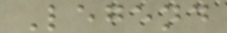Legend
